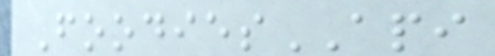FoodiesAPI
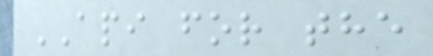API for the
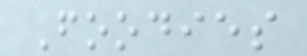Foodies
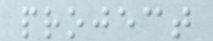project
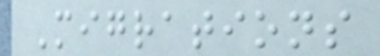Migrations
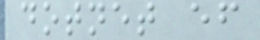dotnet ef
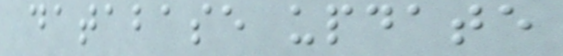database update
